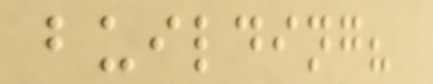building?
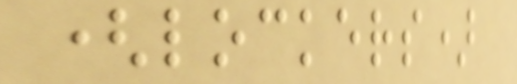(lockers)
